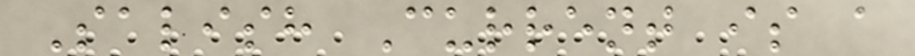Salish Current is a
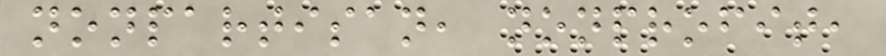nonpartisan, nonprofit,
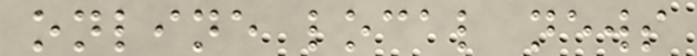online local news
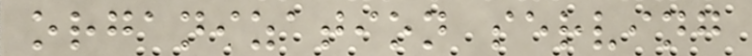organization serving
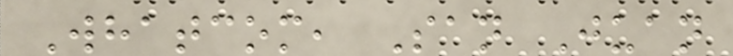Whatcom, San Juan
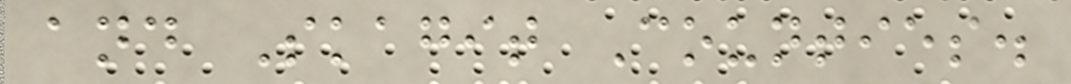and Skagit Counties.
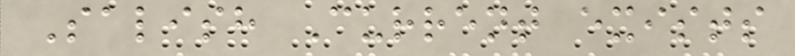Salish Current exists
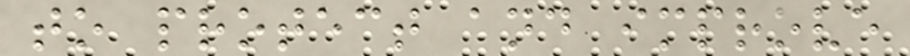to protect and improve
